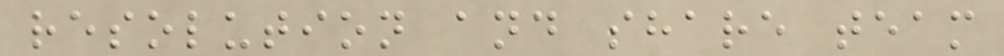resolution and share team
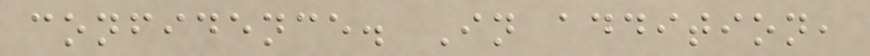confidence. In addition,
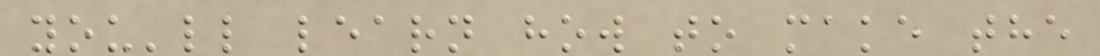you'll learn how to make the
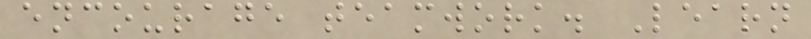encourage teamwork. Learn
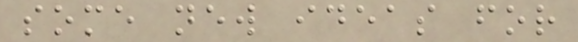some new ideas for
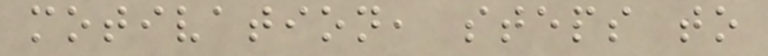motivation, steps to
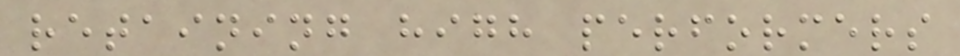retaining high performers
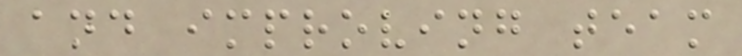and improving team
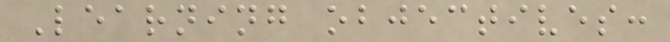Learning objectives:
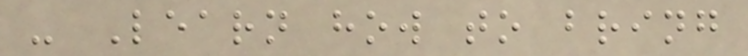- Learn how to bring
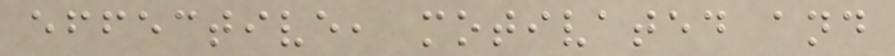effective, motivated and
